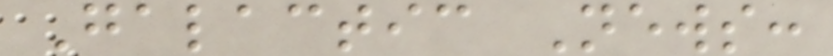Galactic News:
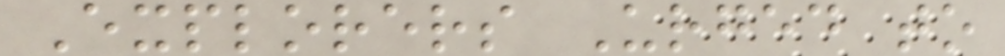Explorers Urged to
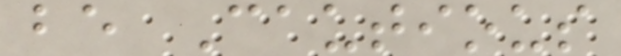be Cautious
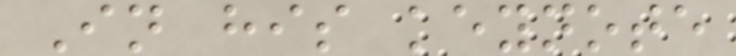In his keynote
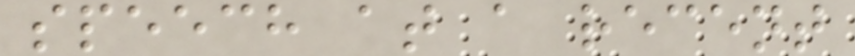speech at a recent
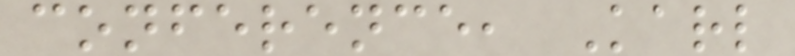conference, Karl
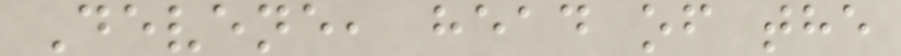Devene, head of the
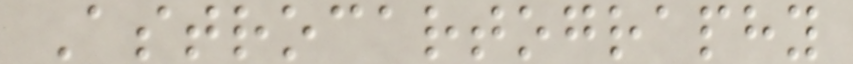Astrocartography
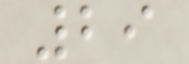29
